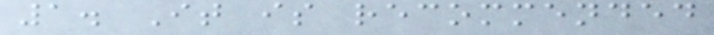1. It is recommended
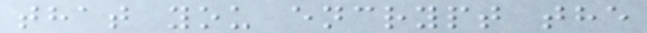that you encrypt the
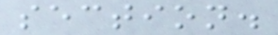section.
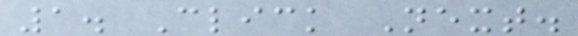1. Click Next.
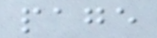page
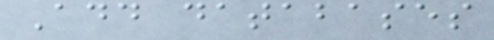Add databases
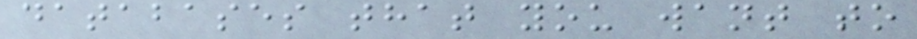databases that you want to
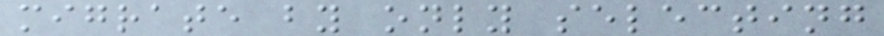migrate by only selecting
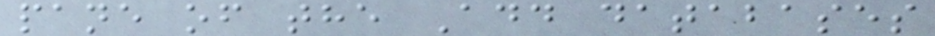pane of the Add databases
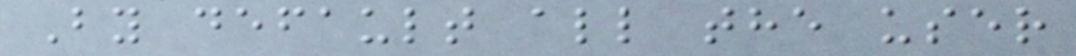By default all the user
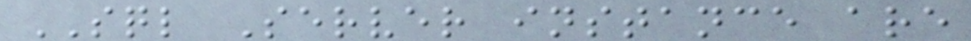SQL Server instance are
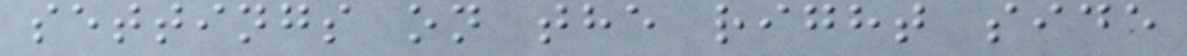settings on the right side
